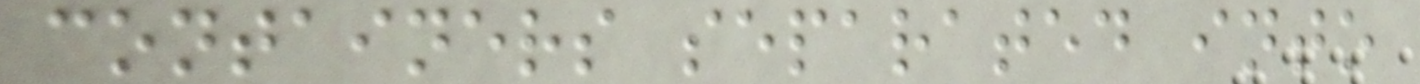containers separated into
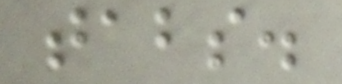tabs.
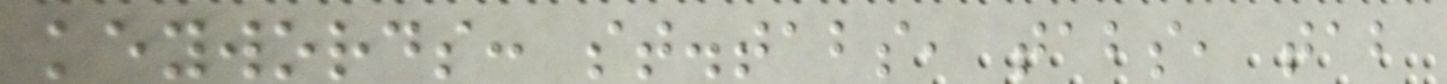keywords: st.tabs, tabs, tab
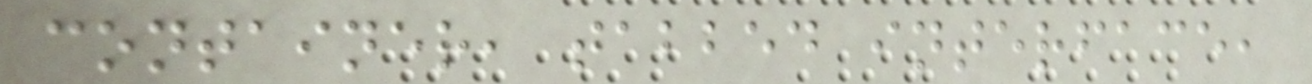container, tabbed interface,
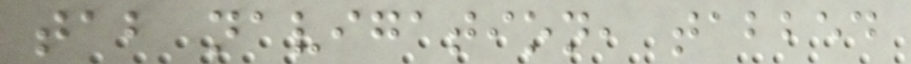tab navigation, tabbed
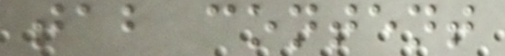tab content
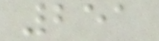251
